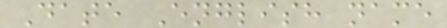Date English name
